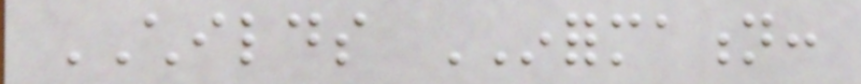CHILDS INFORMATION:
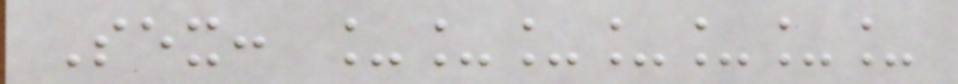Sex: _______
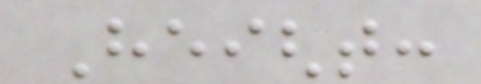Height:
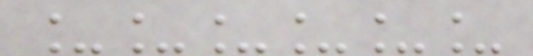______
